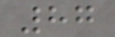87
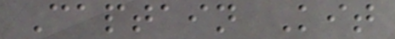Captain Kit
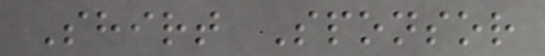Shirt Sponsor
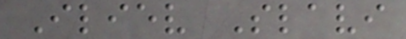Iliev Slavi
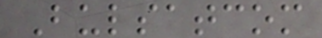Bulsatcom
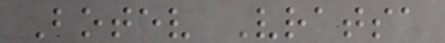Botev Vratsa
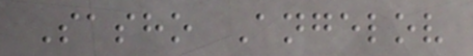Sasho Angelov
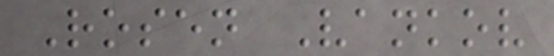Rosen Vankov
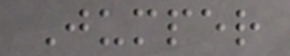Jumper
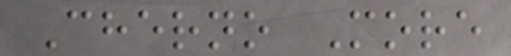Cherno More
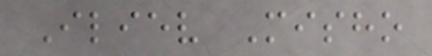Iliev Misho
